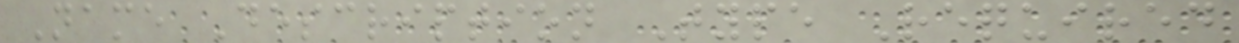Name Description Type Required
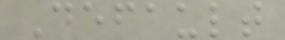Default
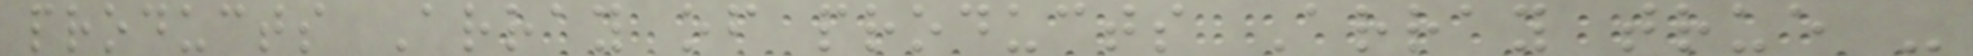products Array of products Array true -
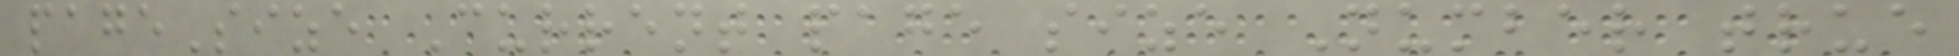pageSize Current page size Number true
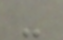-
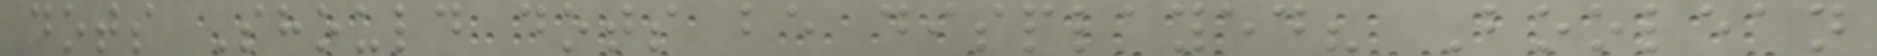dots Should dots be displayed? Boolean
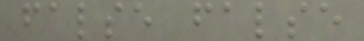false false
